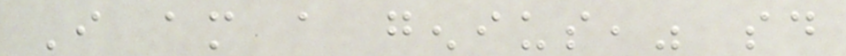I am a genius," said
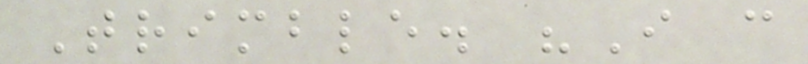Trimble. "I can
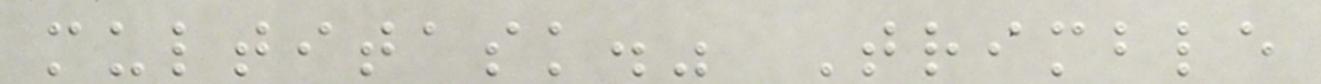multitask." Trimble
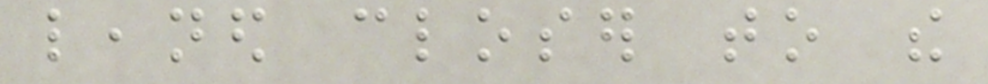leaned closer to the
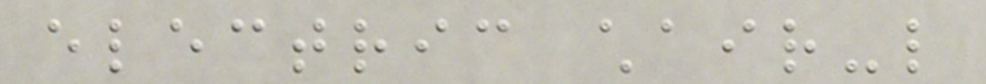electric chair-like
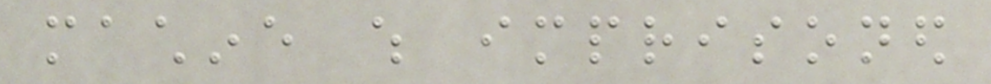machine which imprisoned
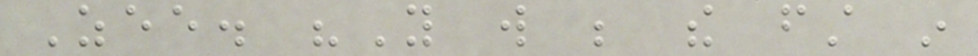Zee. "You will be the first in
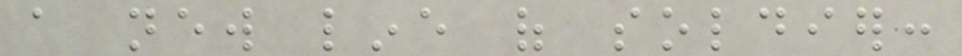a new line of soldier:
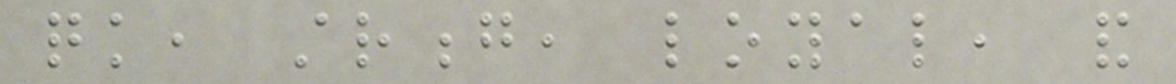quick, strong, loyal, and
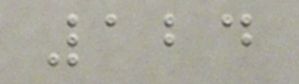124
